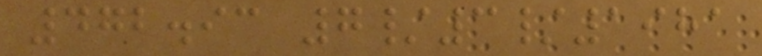472.93 7/3/1981
